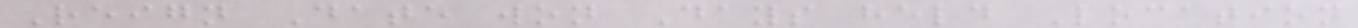Reign Date won Days held Location
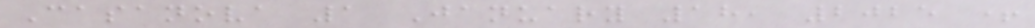Casanova 1 January 18, 2025 +
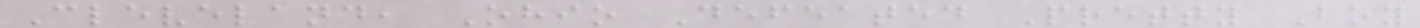Cleveland, Ohio Defeated Pretty Boy
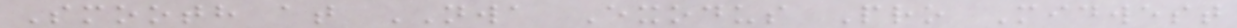Smooth at NWA Exodus Pro Midwest
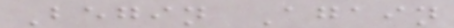Begin Again
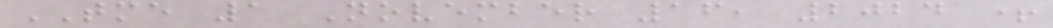TME 1 November 16, 2024 +
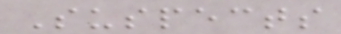Suspects
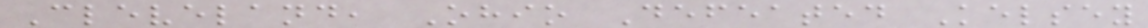Cleveland, Ohio Defeated Kelsey
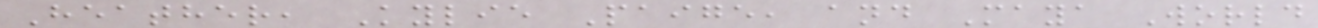Heather, Kylie Paige, and Maya World
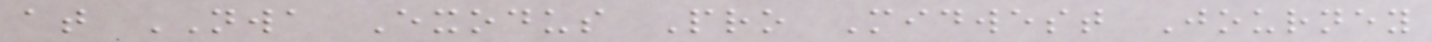at NWA Exodus Pro Midwest Journey
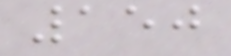150
